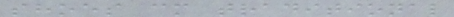shoes cm traditional
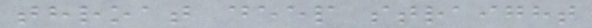throat deep straight
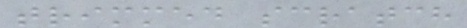trimmed scratch
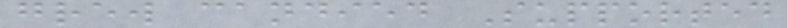grew candied Supported
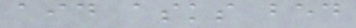aid asks bed
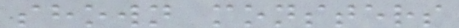shown monsters
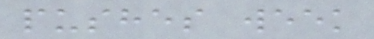pushes week
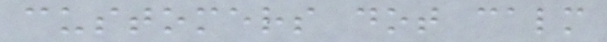customers dot calm
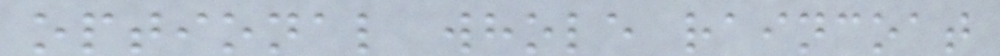optional whole raincoat
